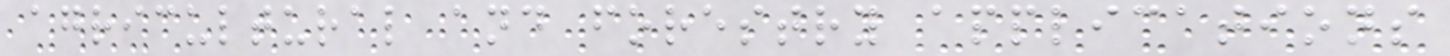agricultural and forestry applications
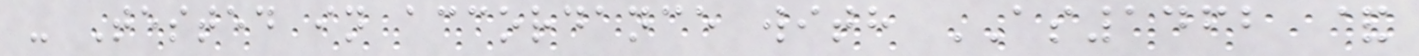- Tested in accordance with AS1462 &
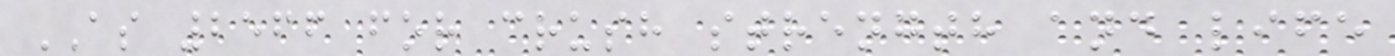AS 2566 for crush strength and life
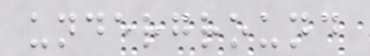underground
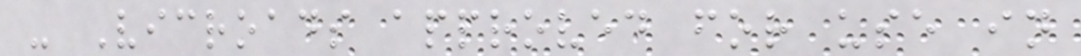- Vicroads approved for use in
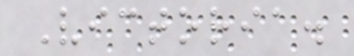Victoria.
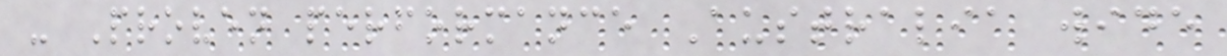- Proven performance Australia wide
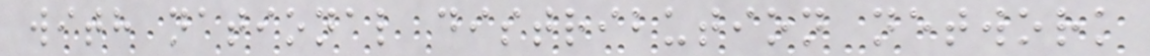with national distribution network
